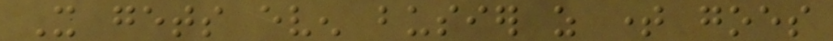It gets even busier as time goes
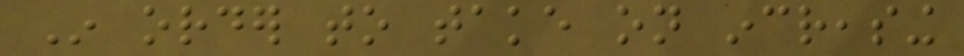In order to take on increasing
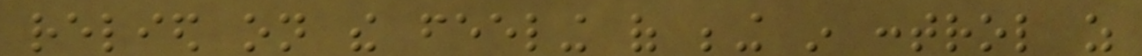relied on the feeling of being in control as
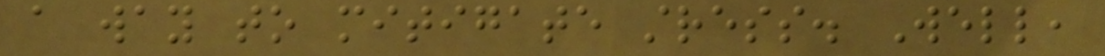a way to mitigate stress. Well,
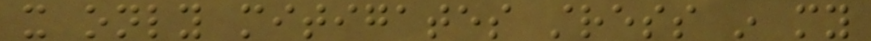it only mitigates stress in my
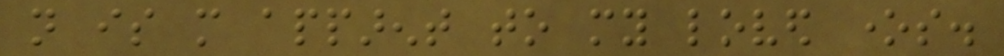not is more apparent to my loved ones.
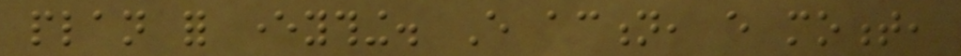plan for everything. Every action, every moment,
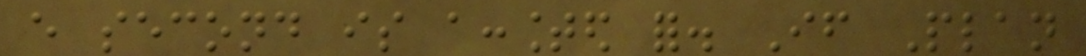every second is accounted for. If Plan
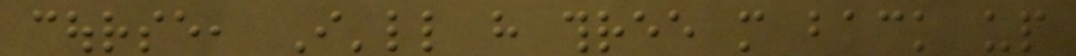course, I'll have three more back up
